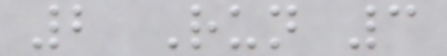2 Run 3
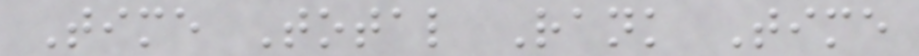Time Total Rank Time
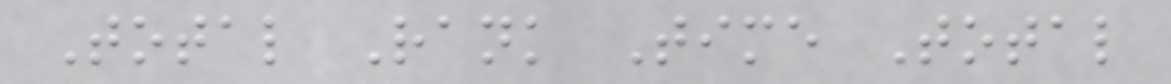Total Rank Time Total
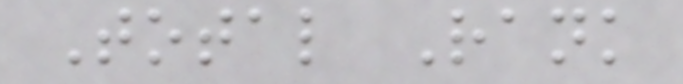Total Rank
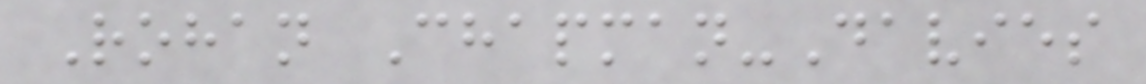Rohan Chapman-Davies
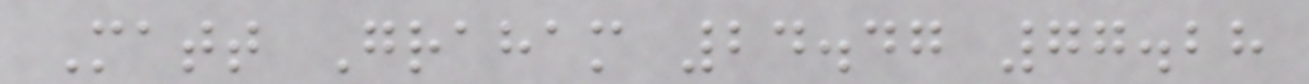Matt Graham 24.47 77.28
